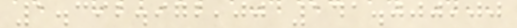1.392.972,00 141.000,00
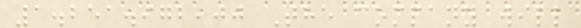1.251.972,00 The company will
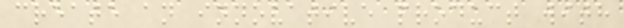create an innovative product with
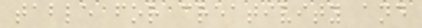table for creativity and
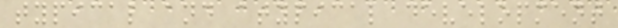typical and atypical development
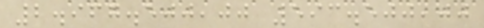2.967.500,00 593.500,00
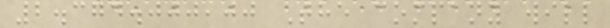2.374.000,00 The company will
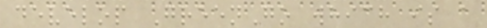develop GreenGo which is a
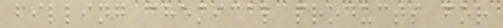filling chemical products for
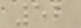52
